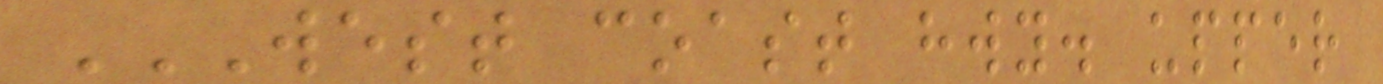WEST COAST HWY. UPPER
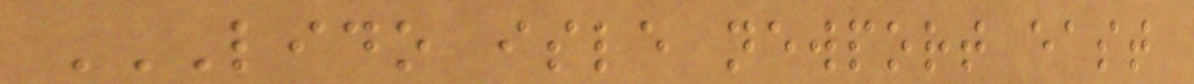LIDO ISLE NEWPORT EAST
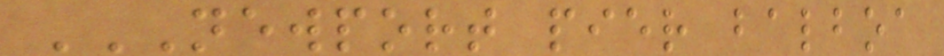NEWPORT PIER BALBOA
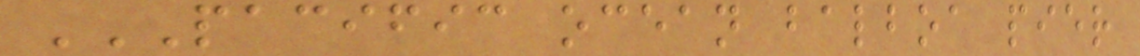PACIFIC OCEAN BALBOA PIER
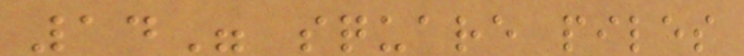14" square piles
